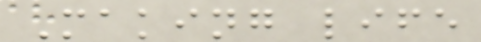Making life
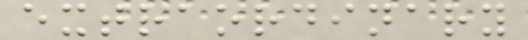extraordinary
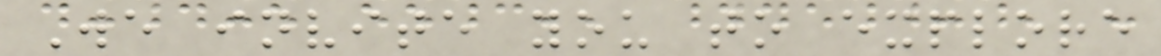We invite you to explore
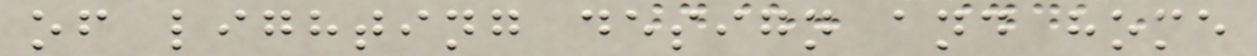of lighting design and home
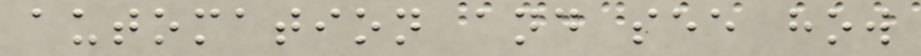automation and see how
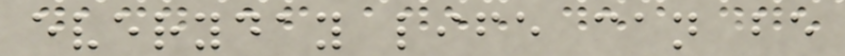everyday life can be
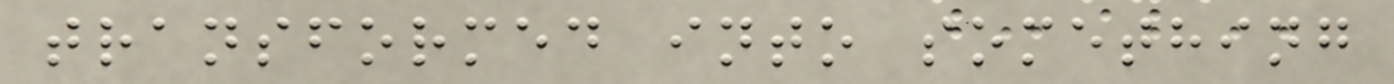transformed into something
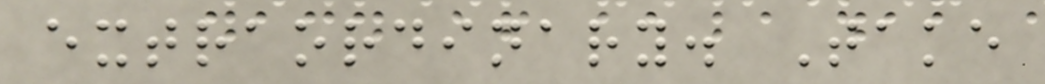extraordinary. Take
